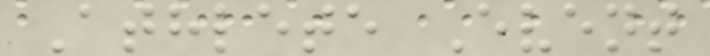Athlete Event
